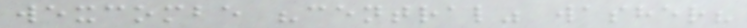wexcombe "central" washer?
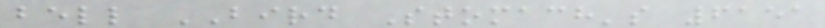bell BIRD Stomach's 6151
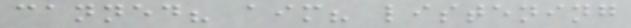canned? aim? listening
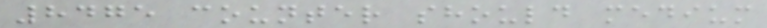8475 counter should medium
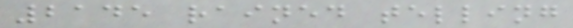2145 rained telling
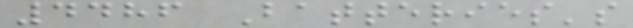4486 Batteries's
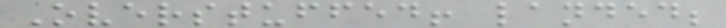Overstuffed! landed;
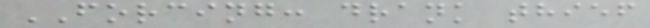FORCING: drank thief
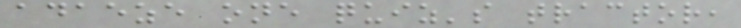adaeze one quiz's tractor,
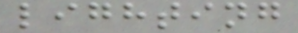lighting
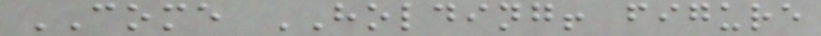COME HOLDING! figure
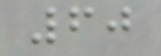60
